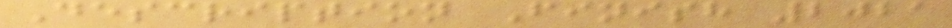Description Finish 2021
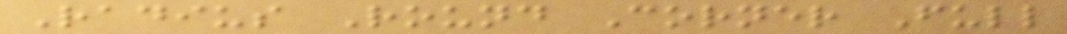Radius Round Corner Full
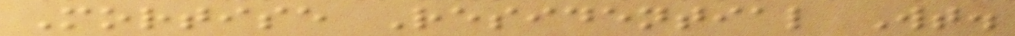Mortise Residential Wt.
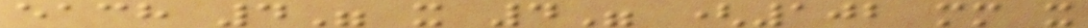each 4" x 4" (102 mm x
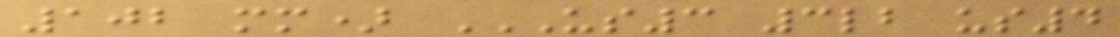102 mm) US3 3LB US4
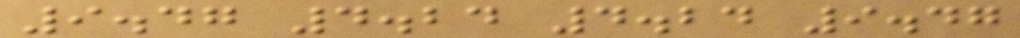9.47 4.24 4.24 9.47
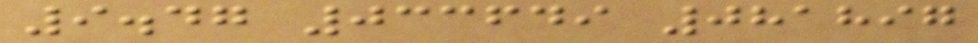9.47 033649 081897
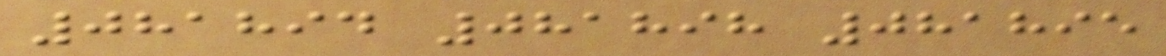081894 081898 081895
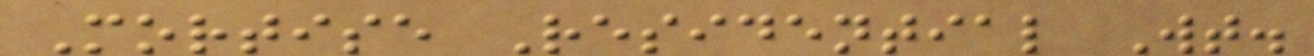Mortise Residential Wt.
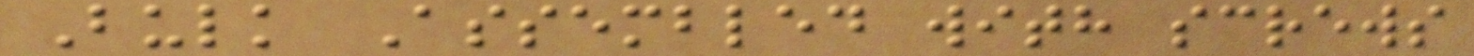Bulk Assembled with screws
